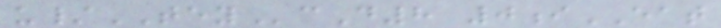u/TEYcD8 0iEAT
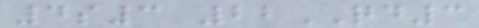4s3 22QD3
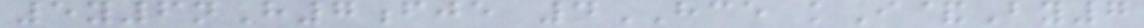5y6nH7fje 4HCE kI&By7
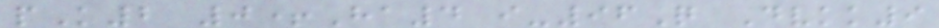pK2 0+Ha4 i-96Q Dvkk9
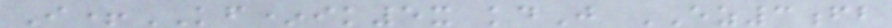I+KF*ik5x kdJ EZ3fb
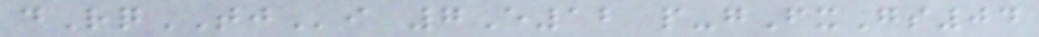dRqTJi 7E12 p-gFxGs04
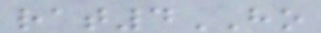rat4HO
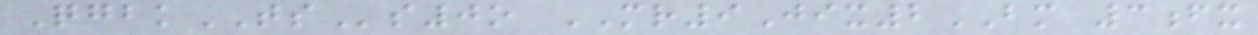QgbkTSs0o MR9Jix2BM 3fx
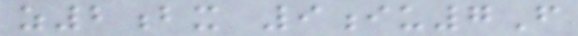z2bx 9iu7F
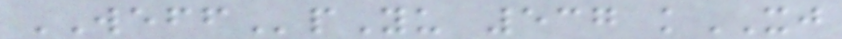WEFFpYu 537 kXJ
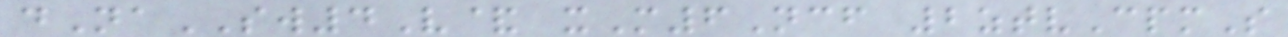dNaSW4V& xM6Ncf 2ztvCpmS
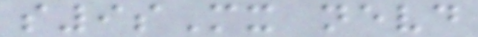s9sMx nevd
